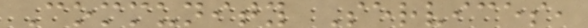Community Services,
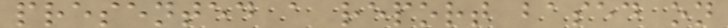presented a report based on
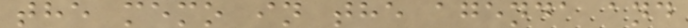the memo in the agenda and
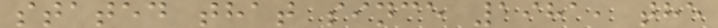stated that since 1981, the
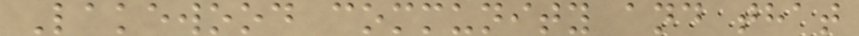Lakewood community and that
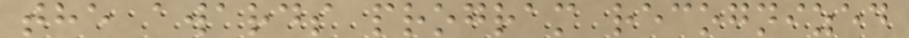the awards program recognized
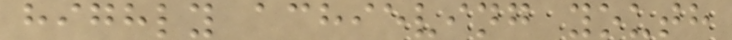highly achieving youth
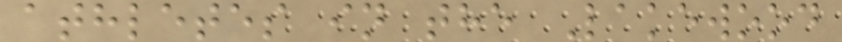athletes in the Lakewood
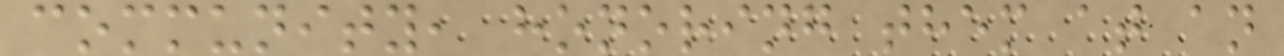community, honoring them at an
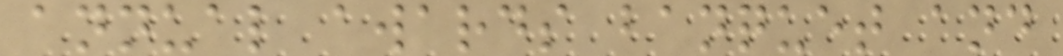annual awards banquet and
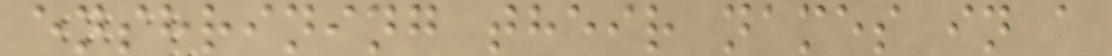enshrining their names in a
